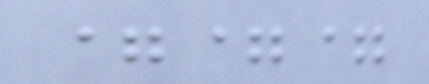===
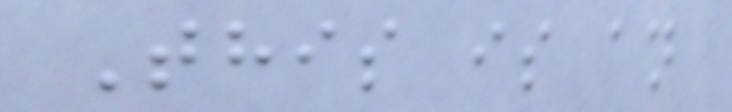This is an
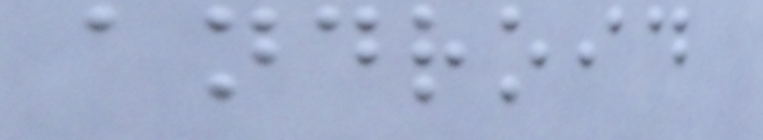android
